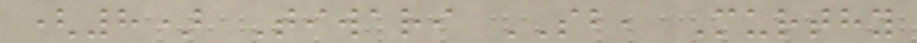(8) Tiwari SB, Murthy
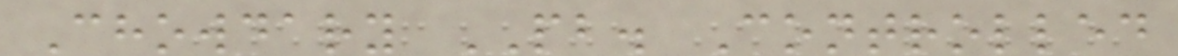Chowdary PB. Controlled
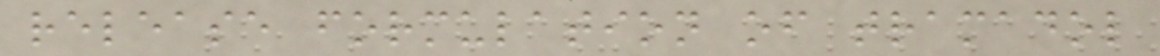release formulation of tramadol
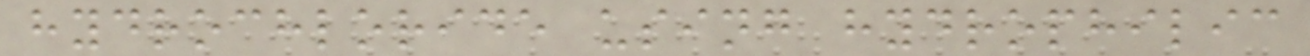hydrochloride using hydrophilic
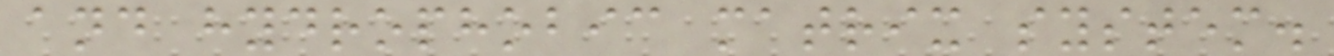and hydrophobic matrix system.
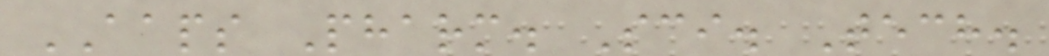AAPS Pharm. Sci. Tech.
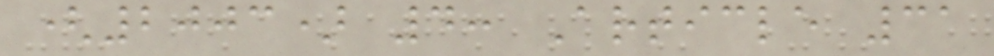(2003) 4: Article 31
